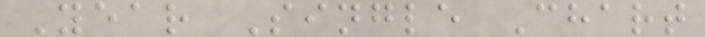Year Single Chart
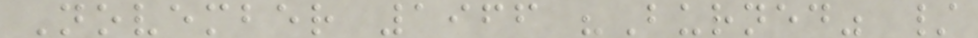November 1966 "Burned" /
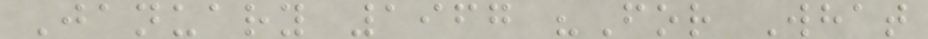January 1967 "For What
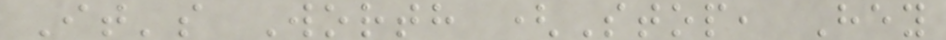It's Worth (Stop, Hey
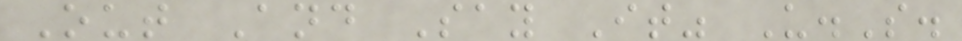Out And Say It" U.S.
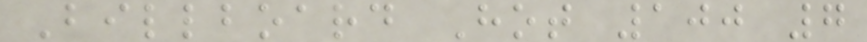Billboard Hot 100 7
